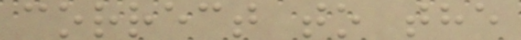correct to the
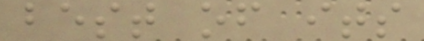best of its
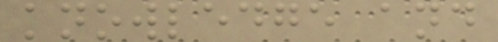knowledge and
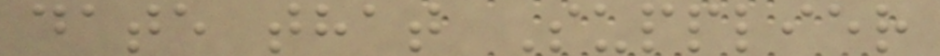date that Supplier
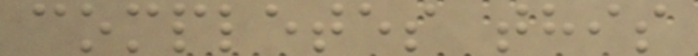completes this
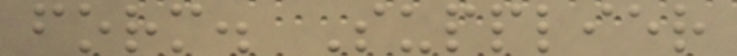form. Supplier
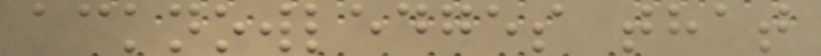acknowledges that
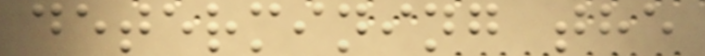determining the
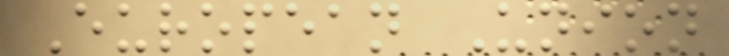European Union
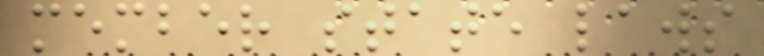member state laws
